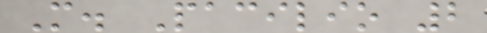M. Pacilio 2
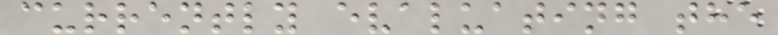currently evaluating the
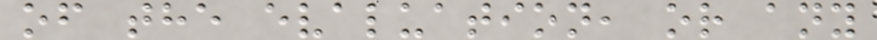of the evaluation, or any
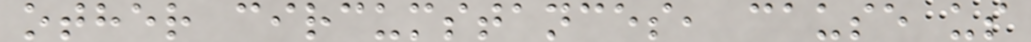other circumstances, cause us
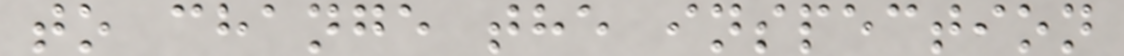to change the inspection
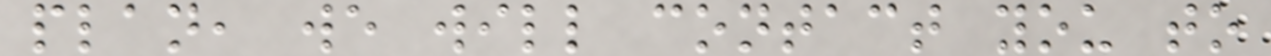plan, we will contact you to
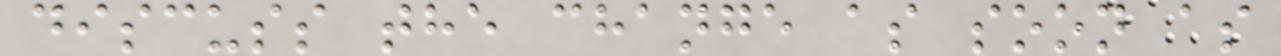discuss the change as soon as
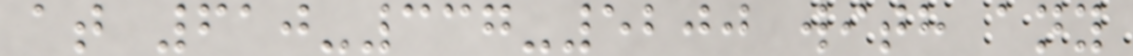at 610-337-5200 with any
